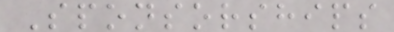Sponsorships
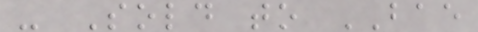- Sold to BAE
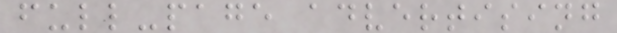full-page advertising
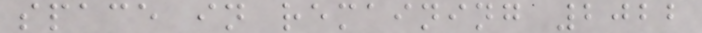space in remaining 2022
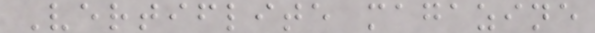Vertiflite magazine
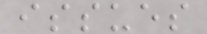issues
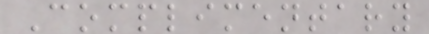Complimentary
